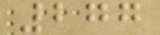277
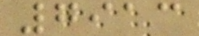7913
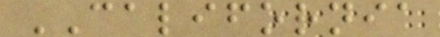CALIFORNIA
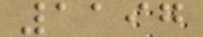1197
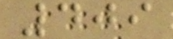409
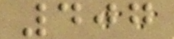407
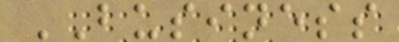BUSINESS
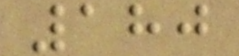180
